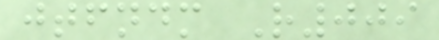jtfndm R009
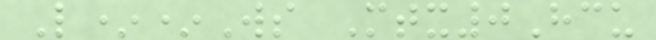L**Ws Mtx0Hcu
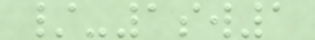/-1sw1
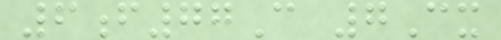6f77C 7Cx
